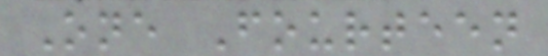One Fourteen
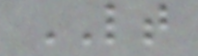LT
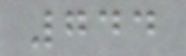744
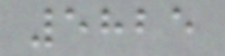5825
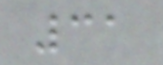31
